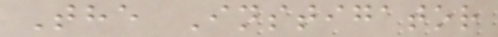The Instigator
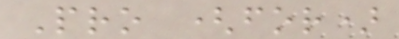Pro (for)
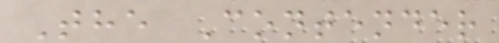The Contender
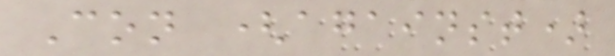Con (against)
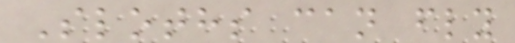Sloths can fly
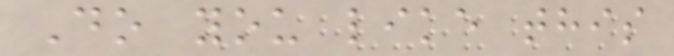Do you like this
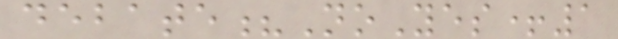debate?NoYes+1
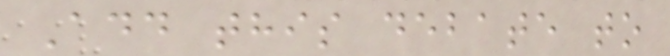Add this debate to
